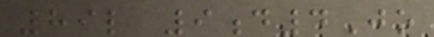89l 9d4Jo
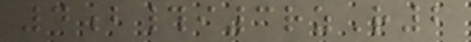4b#i3rzR2
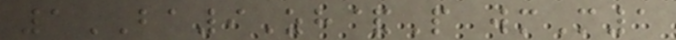1BA9Zh&P wmM1
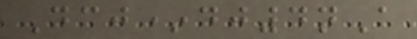Dcj*dj4nA
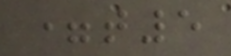=t5
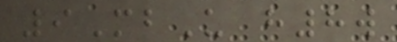9MbU h8w
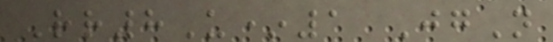Rr8U*1 JgN
